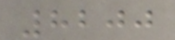8200
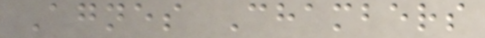Agnes Chambers
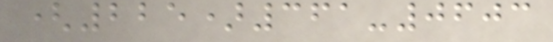(225)361-0603
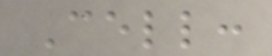Cell:
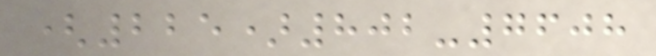(225)802-7608
